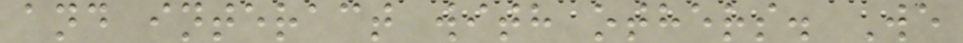and interact with others. We
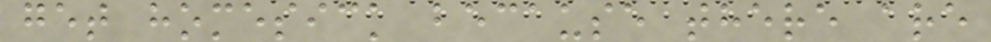get homesick because there are
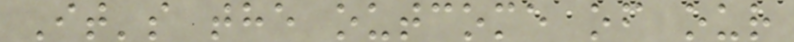It's the outcome of our
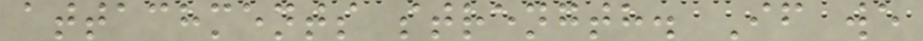attachments strength. If we
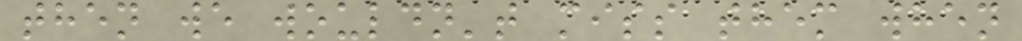then we wouldn't miss them when
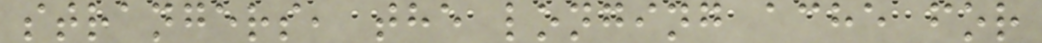strangers, the longing ache for
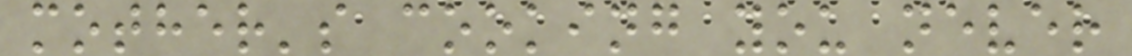mother's cooking you never
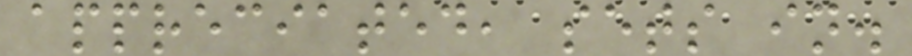appreciated, sets in.
